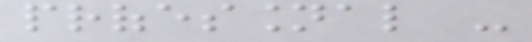professional -
